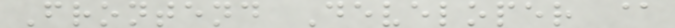Frontend Developer @
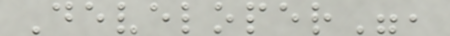Developer",
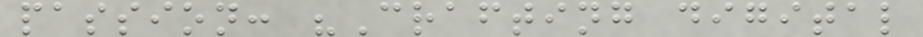passion: "Crafting digital
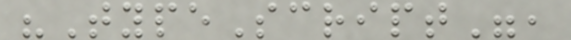"TypeScript",
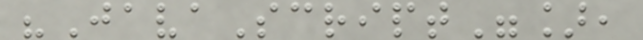"JavaScript"],
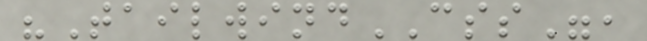"TailwindCSS",
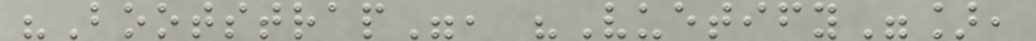"Bootstrap", "Vuetify"],
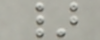}
